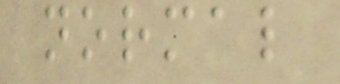normal
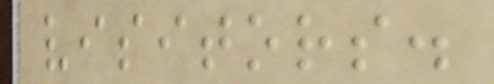visitors.
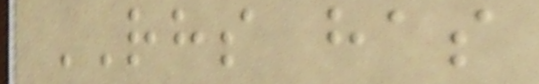RHS has
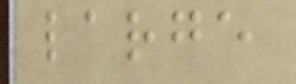large
